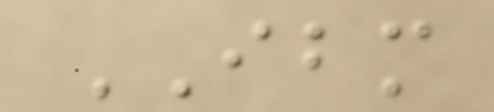IBM
